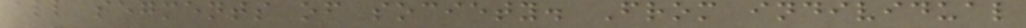all segments of society. From individual
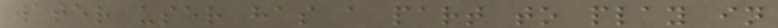water user has a part to play in
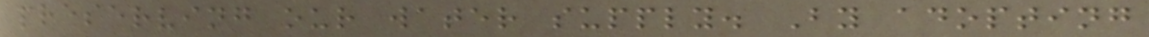preserving our water supply. By adopting
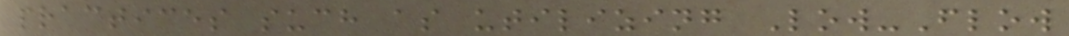practices such as utilizing Low-Flow
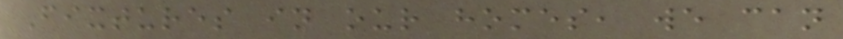Fixtures in our homes, we can
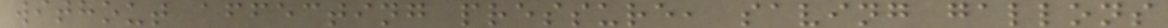without affecting pressure, saving gallons
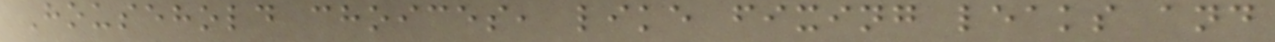Household choices, like fixing leaks and
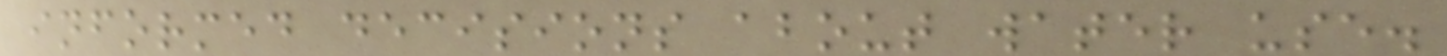informed decisions about water use.
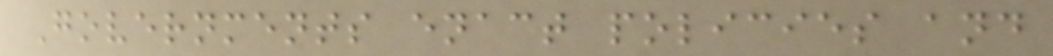Governments enact policies and
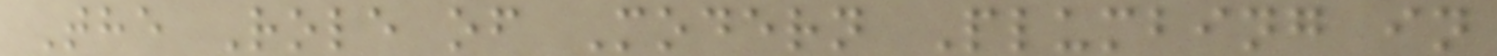The Role of Modern Plumbing in
